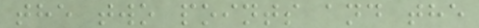the two points and the
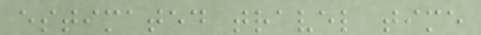estimated travel time
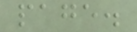page.
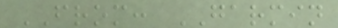FROM: GARMIN
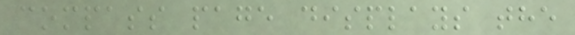compass page displays the
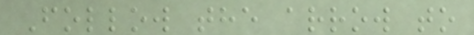Follow the arrow to
